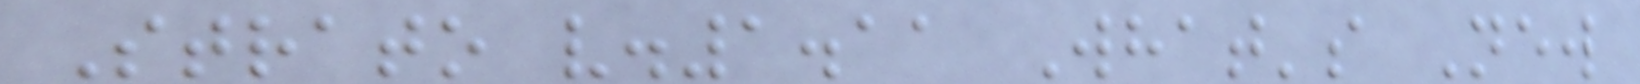Strato v.1.11 What's New
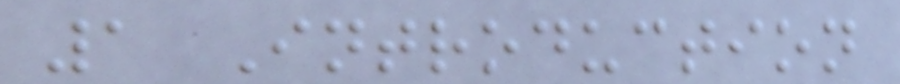1 Introduction
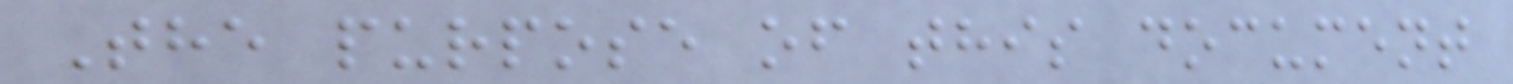The purpose of this document
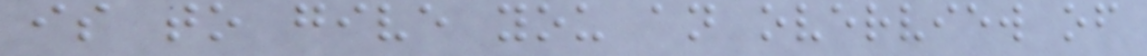is to give you an overview of
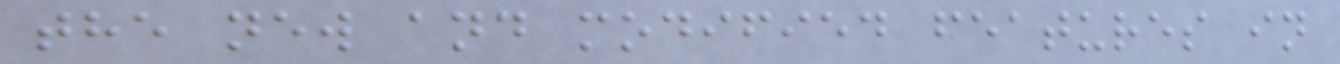the new and modified features in
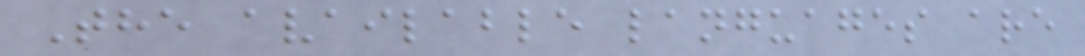The available languages are
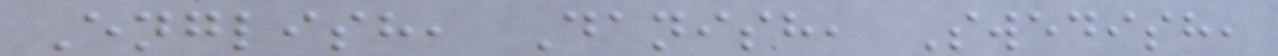English, Danish, Swedish,
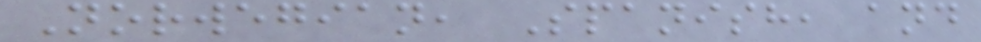Norwegian, Spanish, and
